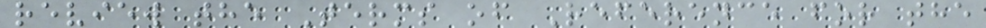review the Terms of Reference for the
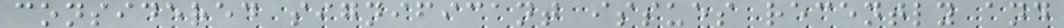considered significant issues recently and
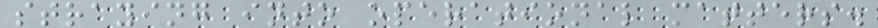straying into operational matters.
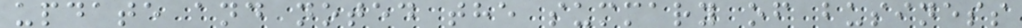update and noted the summary of business
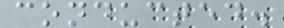conducted.
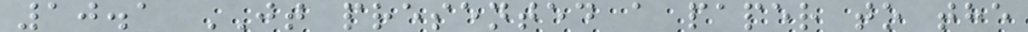10.1 JT presented a paper to the
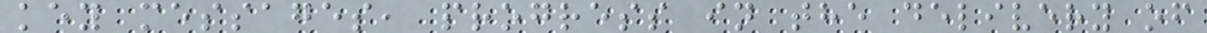key messages, progress in the delivery of
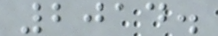2014.
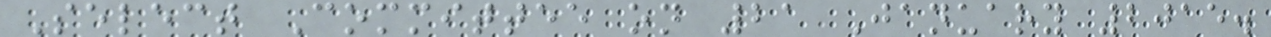Select Committee on 21 January 2015.
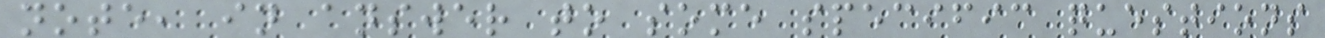note, in answer to some specific questions
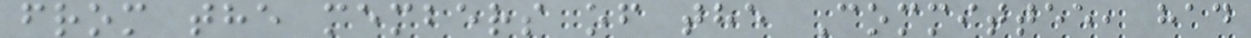from the members of the Committee, had
